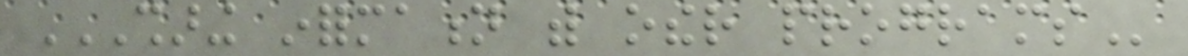SHARING INFORMATION WITH OTHER PROGRAMS
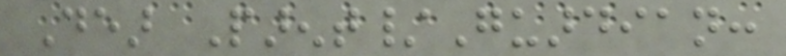Dear Parent/Guardian:
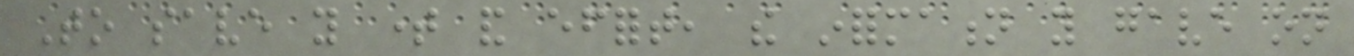To save you time and effort, the information you gave on
